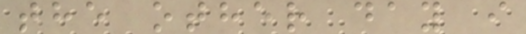the other day i
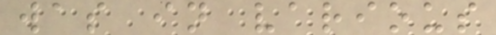was in various
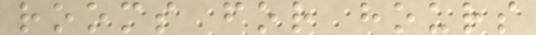rooms for hours
